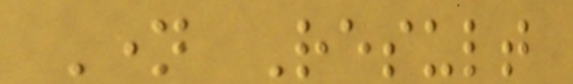Name Result
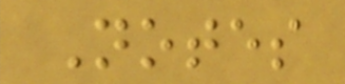Notes
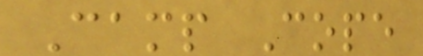Camp Cope
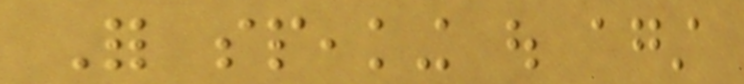For speaking out against
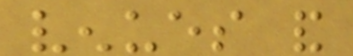venues and
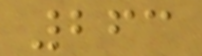263
